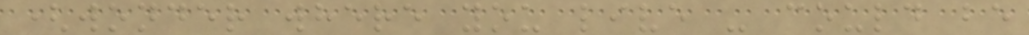(wonder where you live - could be
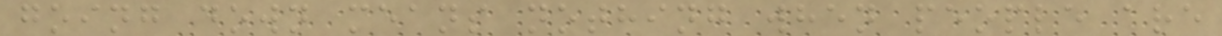going down means nothing when people are
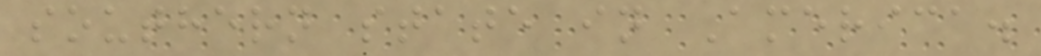southern state in America.
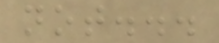not...
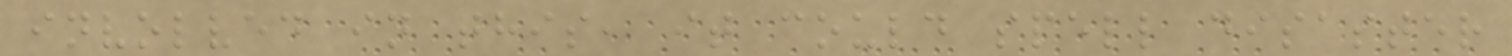involved in this, it could spell disaster
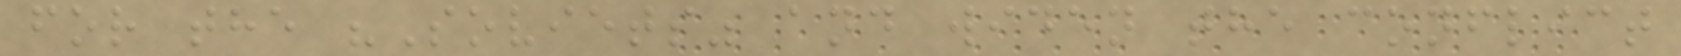for the "Soviets" and widen the conflict
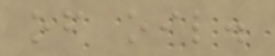of oil.
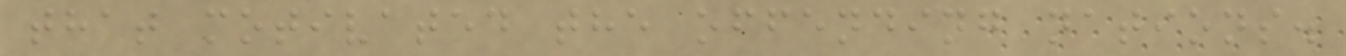that motivated the offending nations.
